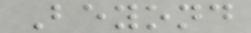Beyond
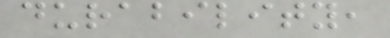durability,
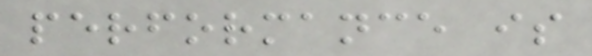performance is
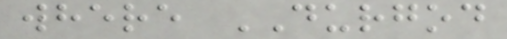where DURGOD
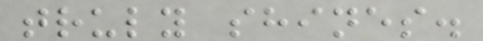truly shines.
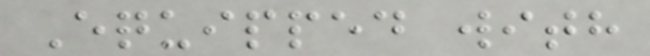Equipped with
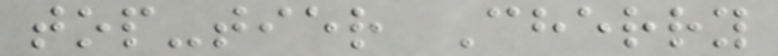top-tier Cherry
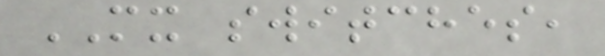MX switches,
